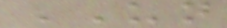UN
